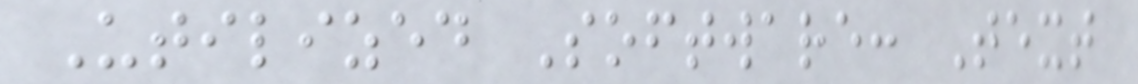Utilized Software: Text
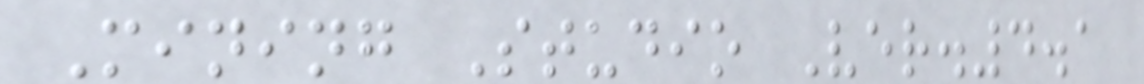Mining Studio Ver.4.1
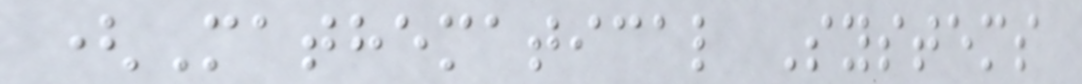(Mathematical Systems
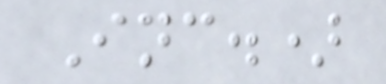Inc.)
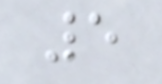5
